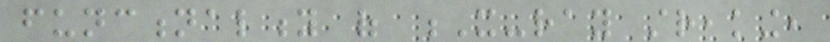functionality of X-ray streaking,
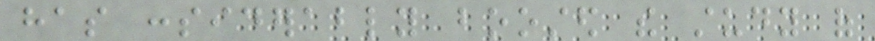has considerably boosted the study of
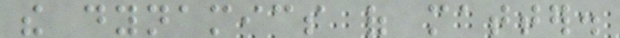the dynamics of matter.
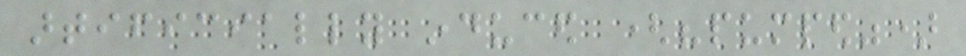artificially induced ("pumped")
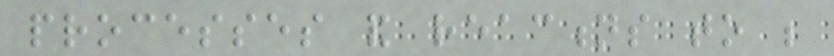processes and reactions to be
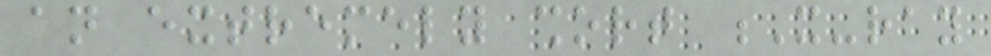an extremely short X-ray
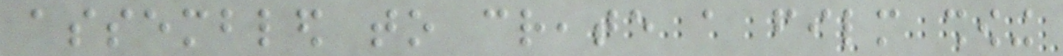assembled to create a film showing
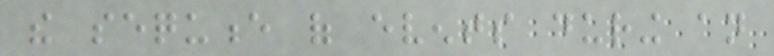the sequence of events during an
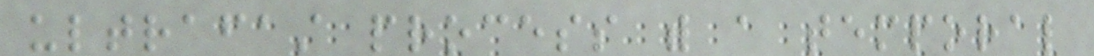ultrafast process with a temporal
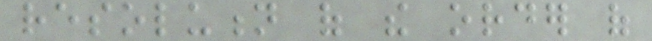resolution of the order of
